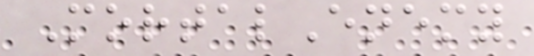MortalEnemy
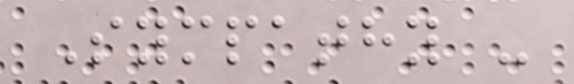Sympathy -
